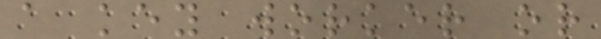a key worker or
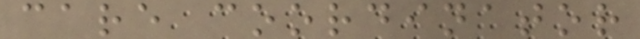care coordinator
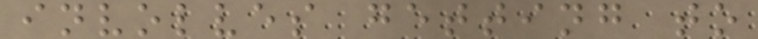involves getting to
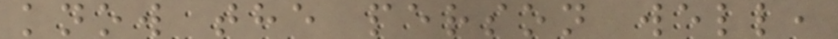know the person well,
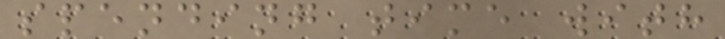spending time with
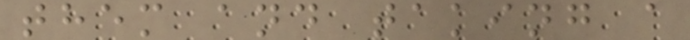them and taking a
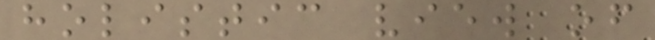holistic view of
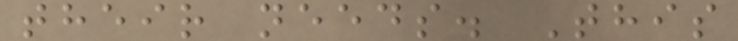their needs. This
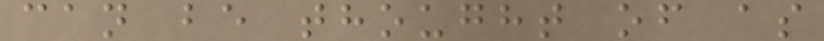can be thought of as
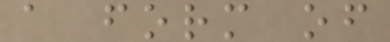a form of
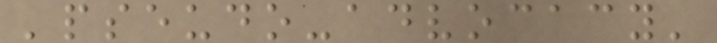'pseudo-advocacy'
